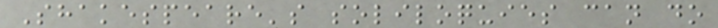Shakespeare's soliloquies can do
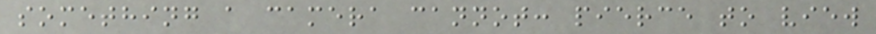something a camera cannot: pierce to view
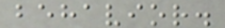behavior.
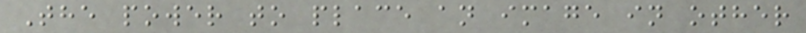The power to place an image in other
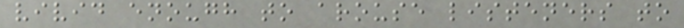vivid enough to arouse listeners to
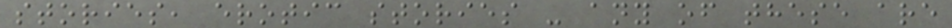stories, erotic stories - any of these are
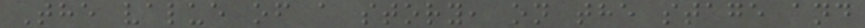The value of a story, on the stage and
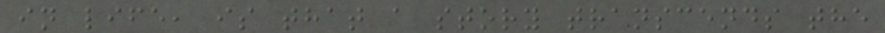in life, is that a story transcends the
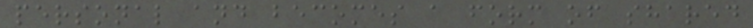personal and becomes a form of shared
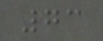73
